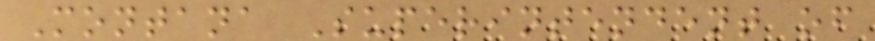Montana Superintendent of
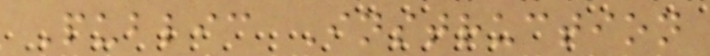Public Instruction
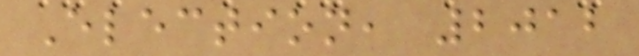Election, 2012
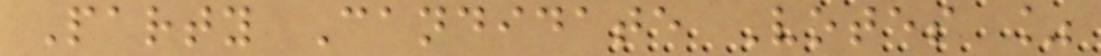Party Candidate Votes %
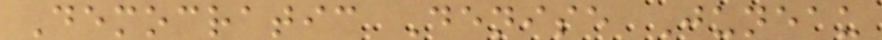Democratic Denise Juneau
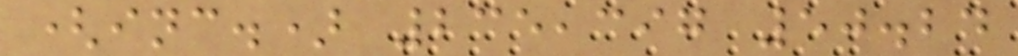(inc.) 235,397 50.24
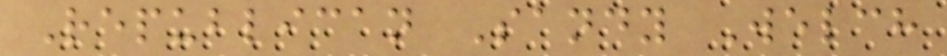Republican Sandy Welch
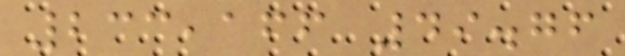233,166 49.76
